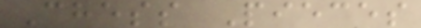Chess Pieces
